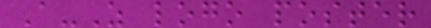A-Z logo poster
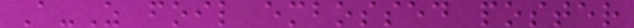A-Z foil embossed poster
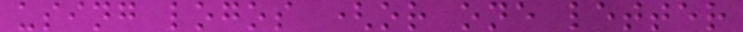using logos (or one letter
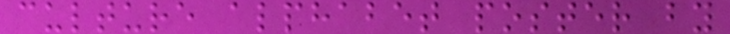culture alphabet poster by
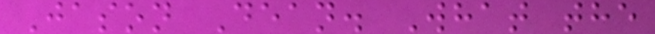Jason Dean. What the
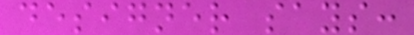designer says:
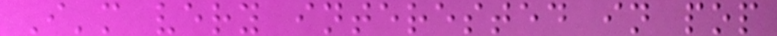I'm very interested in pop
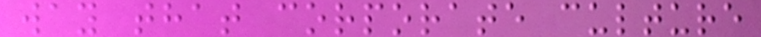way that corporate culture
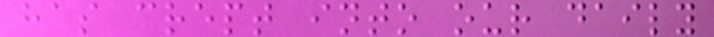has crept into our daily
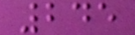245
